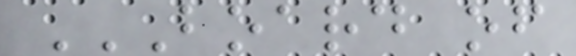BOARD OF
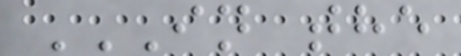IN THE
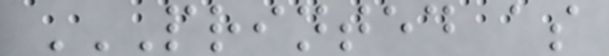PRINTED AS
